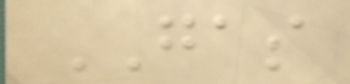GAS
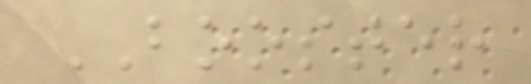BOOSTER
